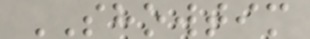SHOWTIM
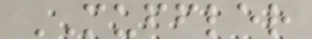MUFFLER
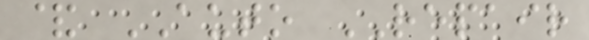& AUTO REPAIR
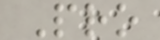Pro
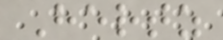Hertz
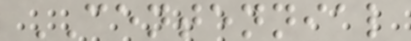CENTENNIAL
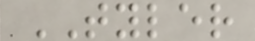TYLER
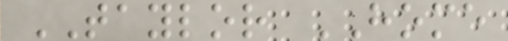TAYLOR HOME
